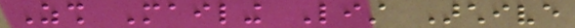Zsh Mailing List Archive
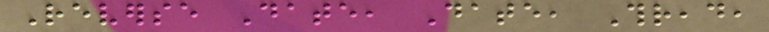Reverse Date, Date, Thread,
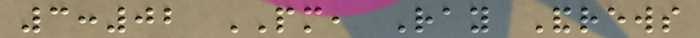3:02 PM, Ray Andrews
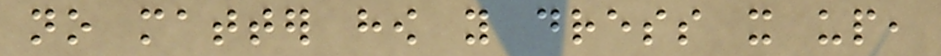no matter how you dress it up,
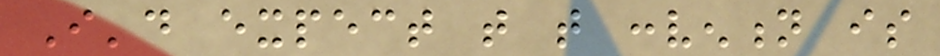I'd expect that that convention is
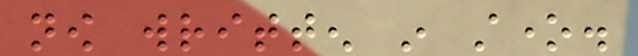now written in stone.
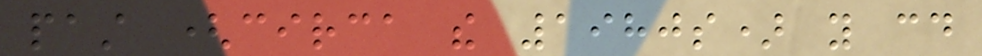past (circa the 1980s) you could
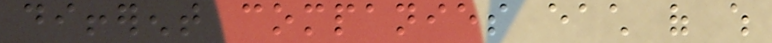different companies each of which
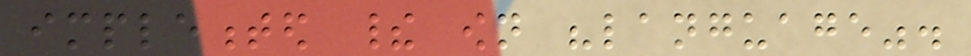implemented their own "language".
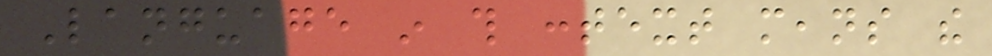Language in this context means the
